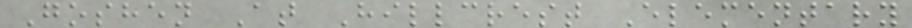Goshen At Hillcrest Elementary
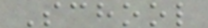School
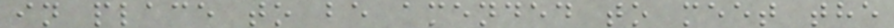in place to be amended to meet the
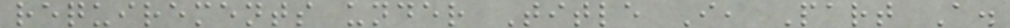requirements under Title I, Part A.
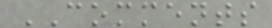COMMENTS
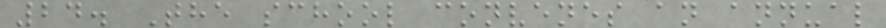24. The school convenes an annual
